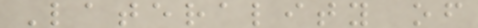Laterality of
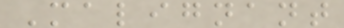Malignant
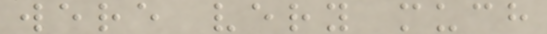were very much
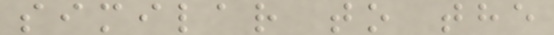similar to the
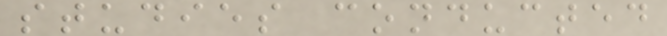studies conducted
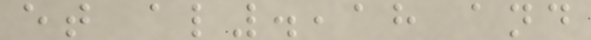et al.,18 and
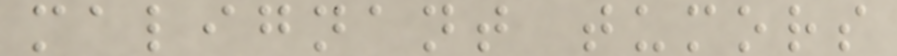malignant tumors
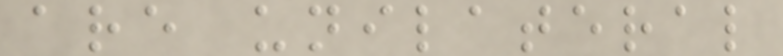are unilateral
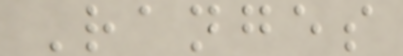Ranges
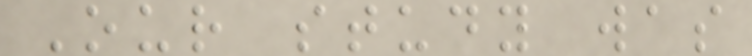Our study was
